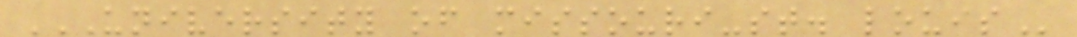UNIVERSITY OF MISSOURI-ST. LOUIS
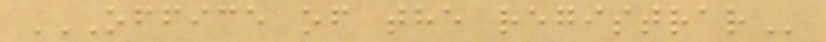OFFICE OF THE REGISTRAR
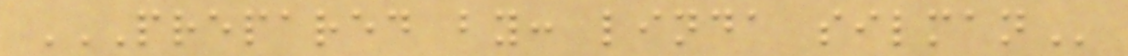PREPARED BY: LINDA SILMAN
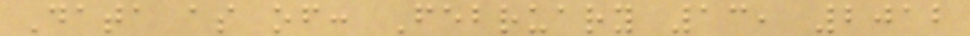Data as of: February 13, 2012
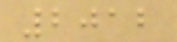2012
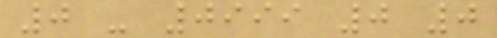0 - 0999 0 0
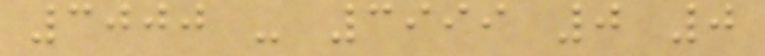3000 - 3999 0 0
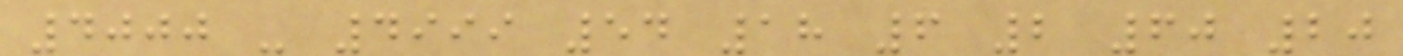4000 - 4999 54 18 6 2 60 20
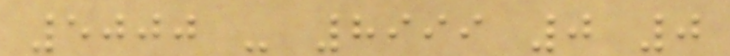5000 - 8999 0 0
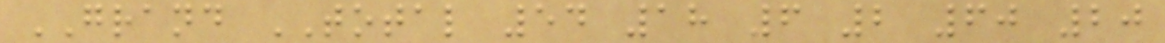GRAND TOTAL 54 18 6 2 60 20
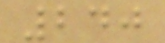240
